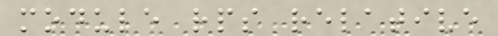module rps relative
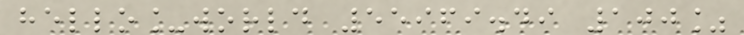hello_world 55969.49 100%
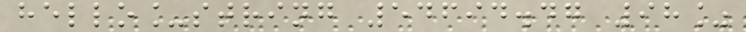hello_string 54694.47 98%
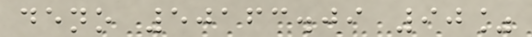deno 50163.09 90%
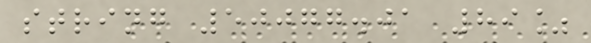string 50077.01 89%
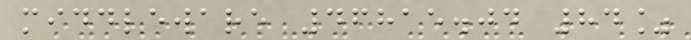middleware 46815.04 84%
